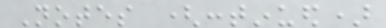Notes (continued)
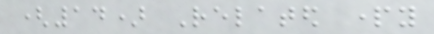(14) Related party
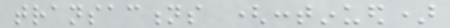transactions (continued)
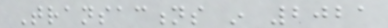Transactions in 2021
